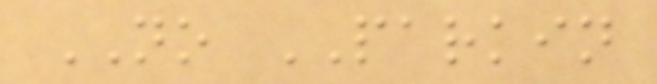NO PARKIN
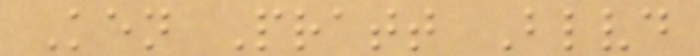Ken Pratt Blvd
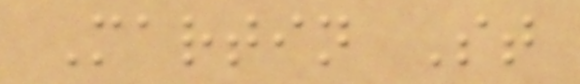Martin St
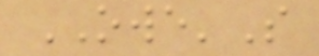OWE'S
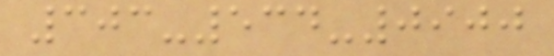303-534-0900
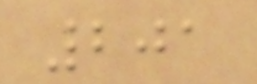201
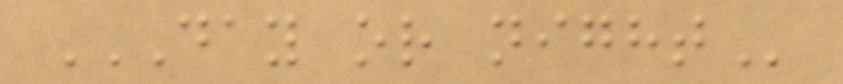DAY OR NIGHT
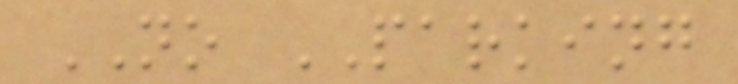NO PARKING
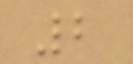2
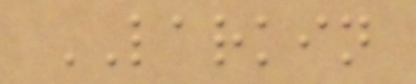LARKIN
